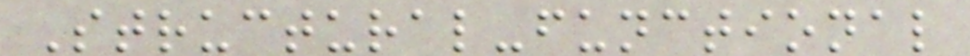Structural-functional
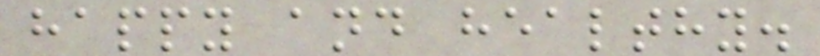happy and healthy.
